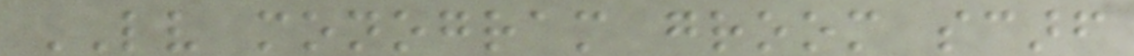LV monogram groom scarf
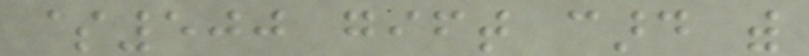$500 gift card with
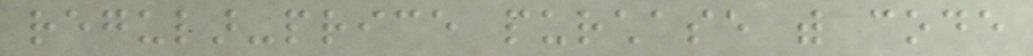regular-price purchase with code
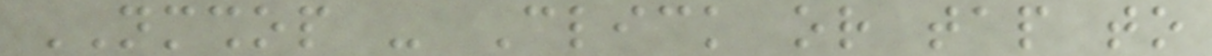NMSHOP - Click or tap to
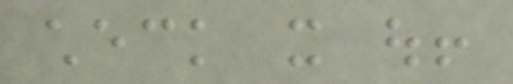check it out!
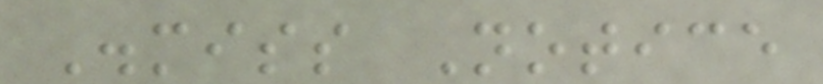Dismiss Notice
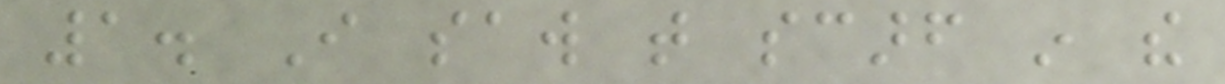1. I saw that scarf in the
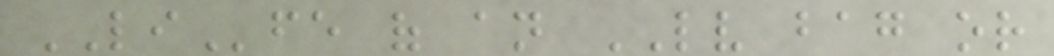LIfe of an LV bag or
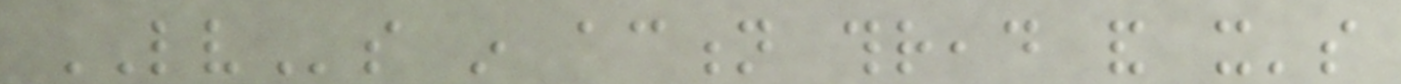LVs in action thread and it's
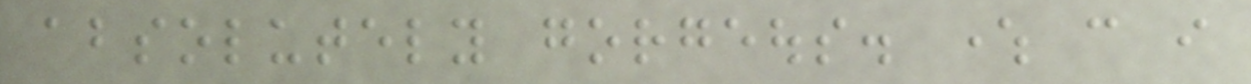absolutely gorgeous. where can i
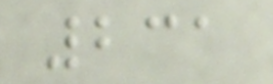231
